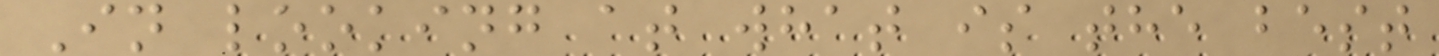In looking at what is the best
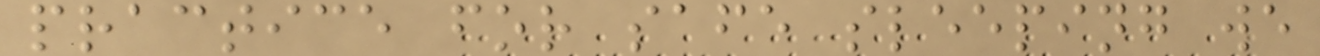practice for safe sleeping we
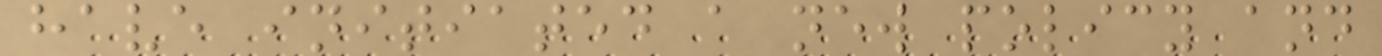have initiated a new policy and
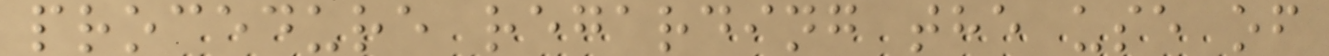procedure regarding the use of
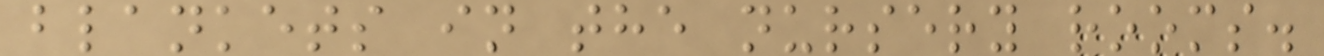blankets in the nursery rooms.
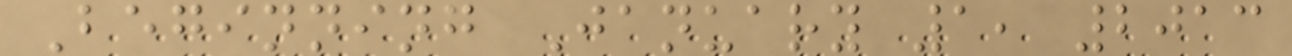Beginning January 1, 2013
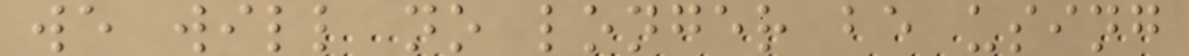we will no longer be using
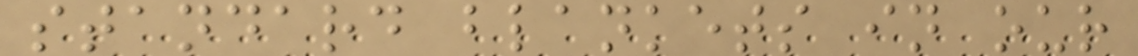standard blankets in our
